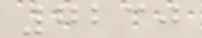7230
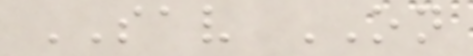SAV ON
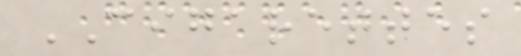CIGARETTES
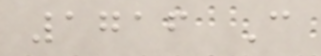1716 C
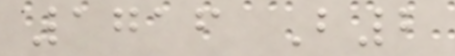1716 B2
